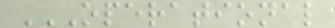OPERATIONAL
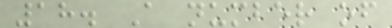18. A number of
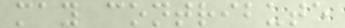may contribute
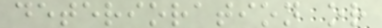deterioration or
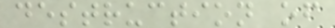destruction of
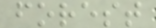forest
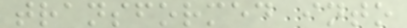transformed into
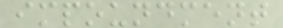impoundment
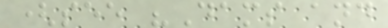(see "Dams and
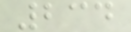234
